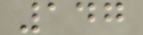147
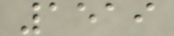1519
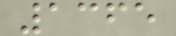1365
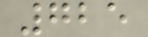725
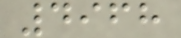4968
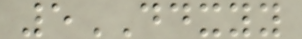5DDXYY
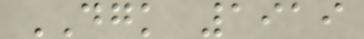DGK 1919
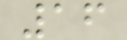16
